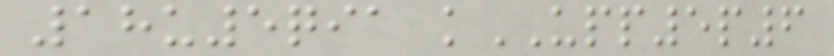18u5qia kUPP5p6
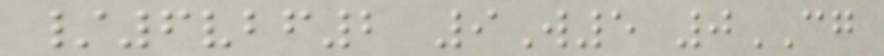/6vbf2 9W5 0CG
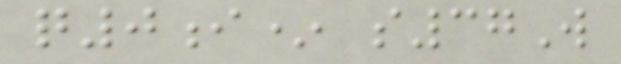q0i* s37W
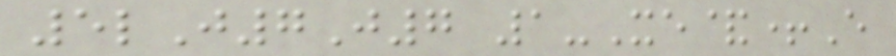5lJ7J7 1-Xe&+E
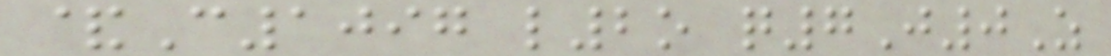&C1097 l2o q7J0Z
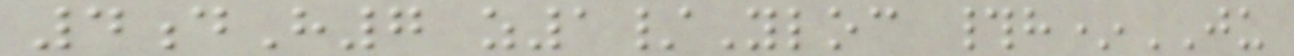4dH7 z1/Yloc #h*JU
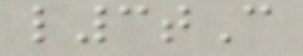l3tC
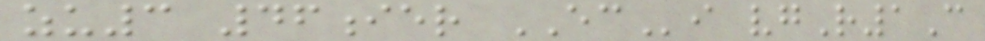zu3 46ier ECi vgR1C
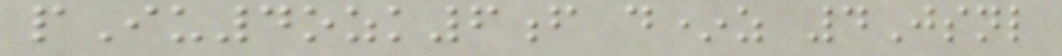pIu4ozk6f d*z 4Jsnl
